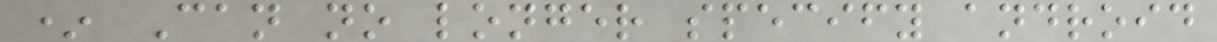* Can no longer specify android
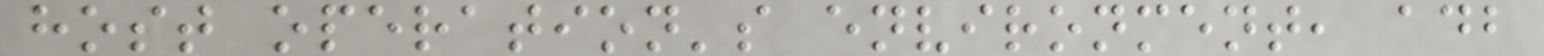host operation's environment, adb
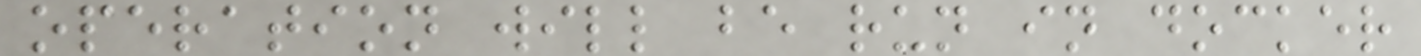operation will be run in docker
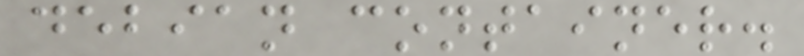debian container.
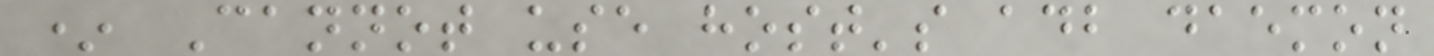* Cannot use host's adb daemon
